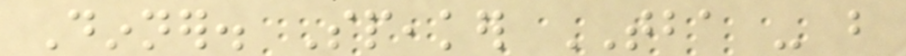Dinner. Speaker TBA - but
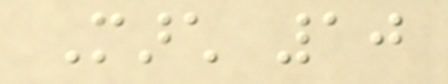March 10
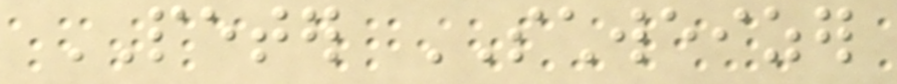PETER SCHWEIZER
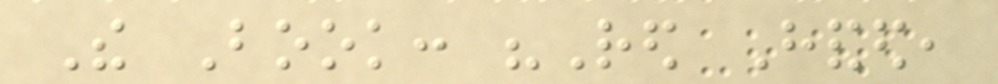The Book: "Red Handed,
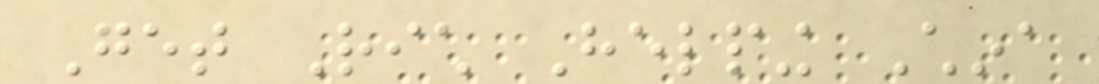Get Rich Helping China
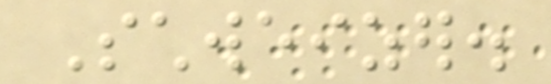Schweizer.
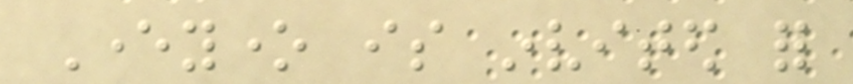Everyone is invited for
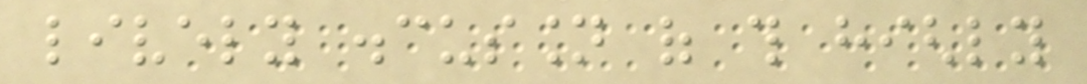lively discussion of this highly
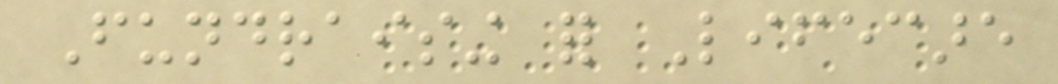Fundraising for Lifecare
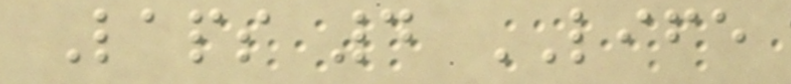Laps 4 LIFE
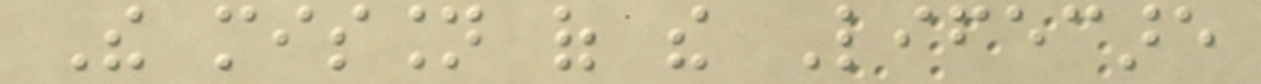The mission of the Lifecare
